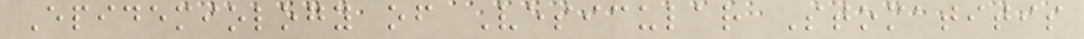Epidemiology of Vesicular Stomatitis
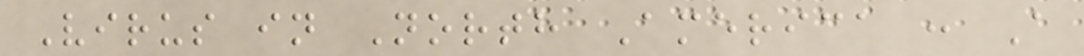Virus in North America : A
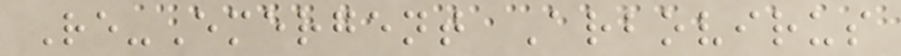Re-Emergent Arbovirus
